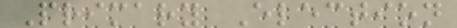Primary Election
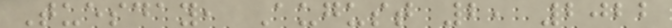Tuesday, August 2, 2022
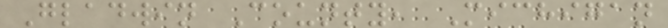Gladwin County, Michigan
